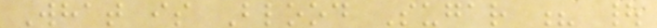What is Blood Sugar ? |
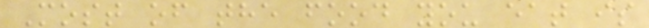Most of the food you eat is
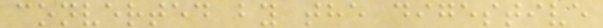converted by the digestive
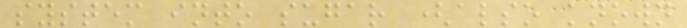system into sugar (also known
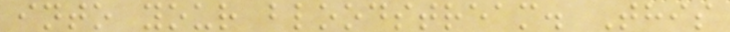into your bloodstream. This
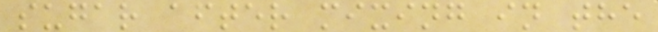sugar after mixing in the
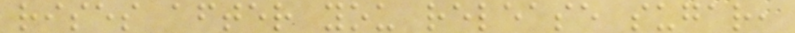rises after you release sugar,
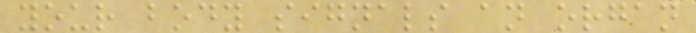your body signals an organ
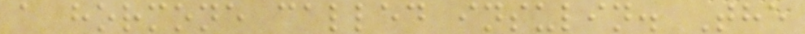a hormone called insulin. The
